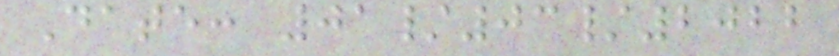Date: 01/03/2022
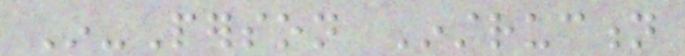In-Person Instruction
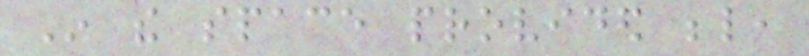In the space provided below,
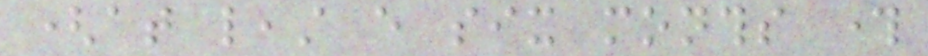(at least every six months through
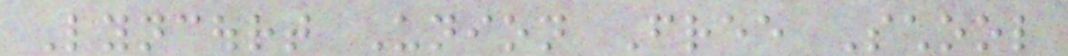Lyncourt Union Free School
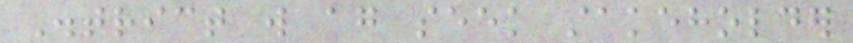District will again seek stakeholder
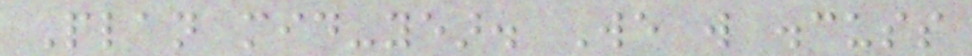Plan mid-year. We will discuss
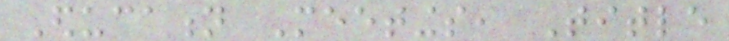Education Meetings, Title
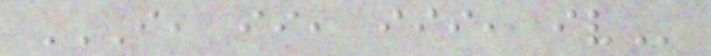I, II, III, IV
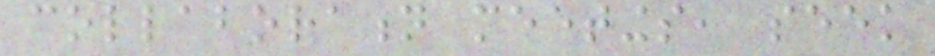collaboration meetings, seek
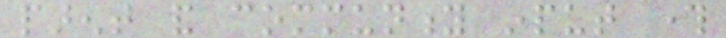parent and community input through
